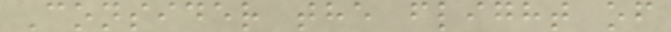Consider the flight of
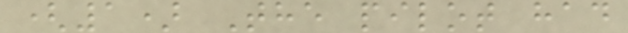(1) The pilot had
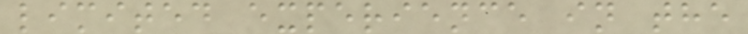limited experience in the
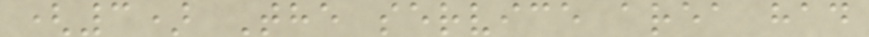(3) The service area had
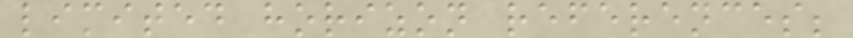limited horizon references;
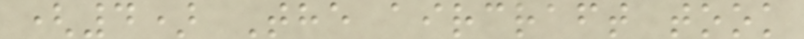(4) The aircraft took
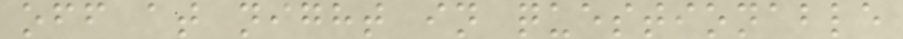off at night in questionable
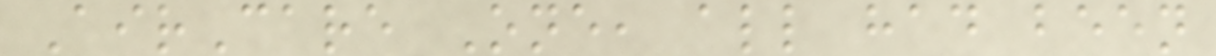AirCare One, all had been
